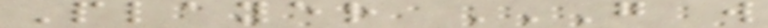Player G W
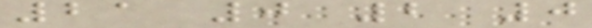21 0 2 0
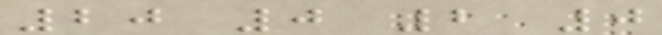20 0 2 0
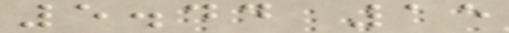5.44 15
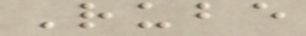Rube
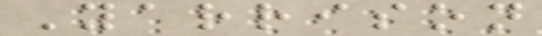Yarrison
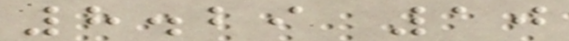8.29 10
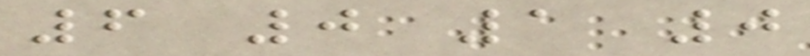6 0 1 0
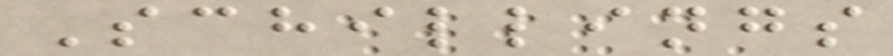Schillings
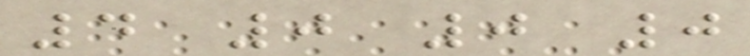4 0 0 0
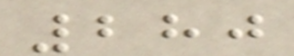280
